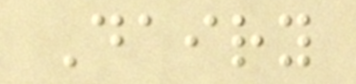Dairy
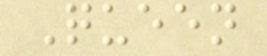Queen
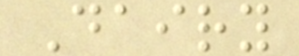Dairy
